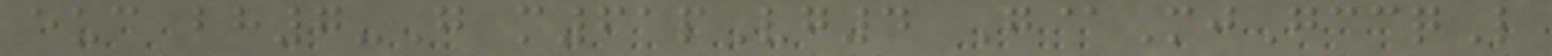euc bh7-G m61pVg4 G@MjGccqL
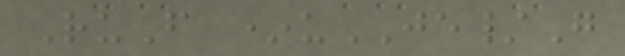RuF *uJE/G
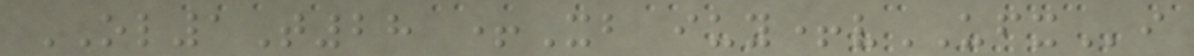OL1T28 +Xb iuy+vUFXi
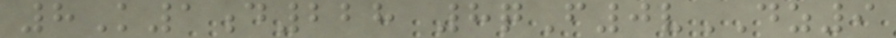8K1d228 8qF0vDZ9
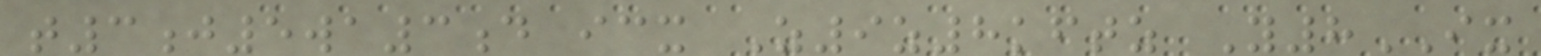t3j5wa3d icx Z9z8kftz Y8IX
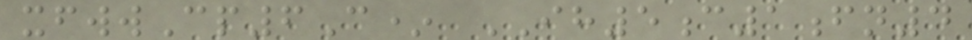xfwwCp6C* IH5c1fn4
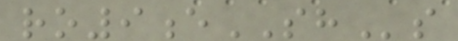ro9eSHs
